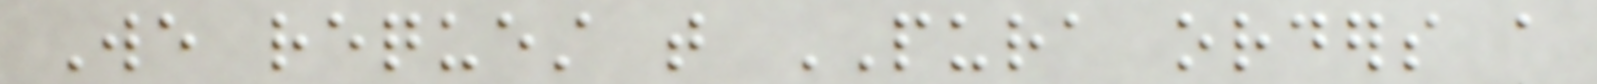We request that PURA orders a
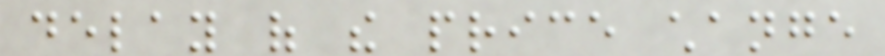delay of the price change
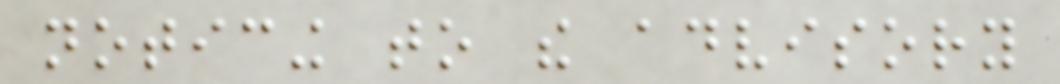noticing to the advisory
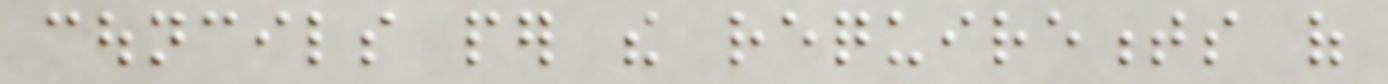councils per the requirements of
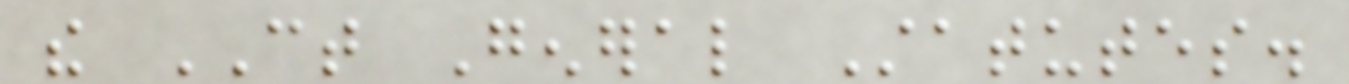the CT General Statutes.
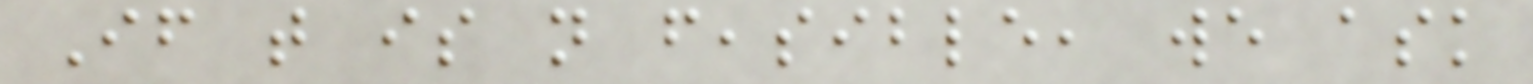If that is not feasible, we ask
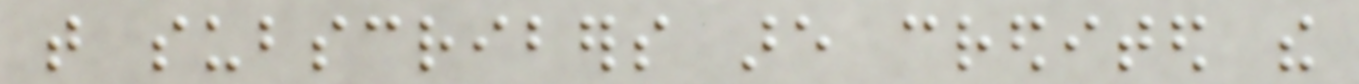that subscribers are credited the
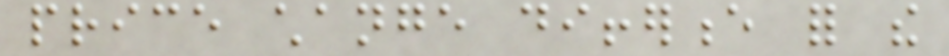price change difference for the
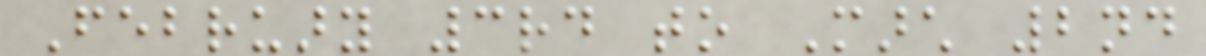February 3rd to March 2nd
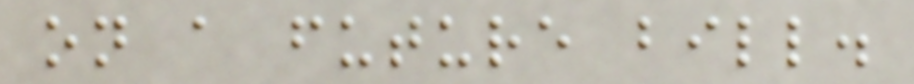on a future bill.
